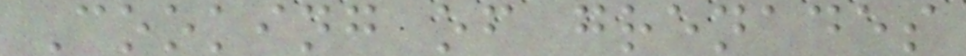Cooking of grenades
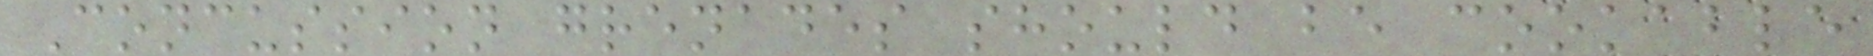Concussion grenades should be cookable
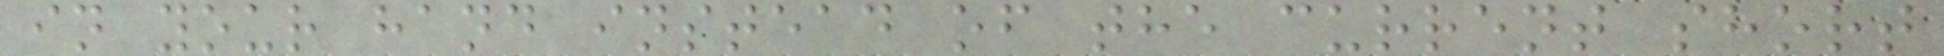in your hand instead of the current short
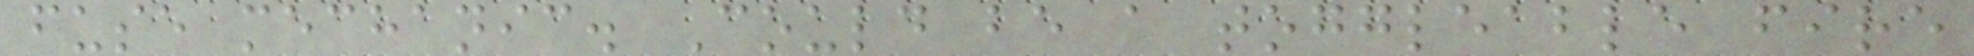fuse mechanic. Could be a toggleable fire
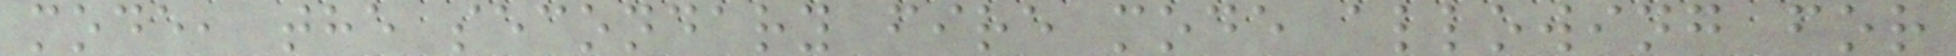mode, the secondary fire mode allowing for
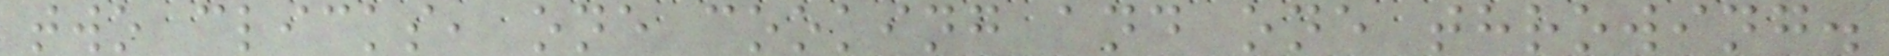two clicks, one cooking and one throwing.
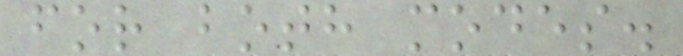for both modes.
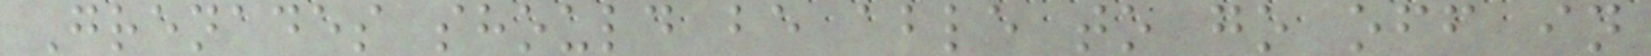Grenades should be able to go off in
